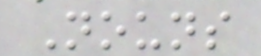Nouns
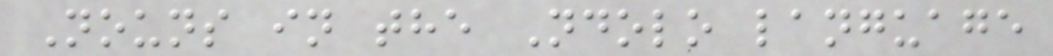Nouns in the Ndolo language
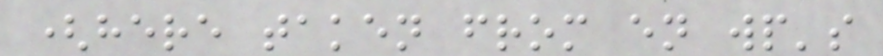(here taken from en wp's
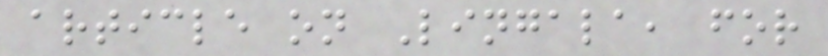article on Lingala, for
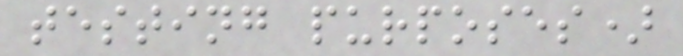testing purposes)
